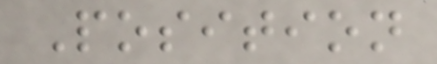Position
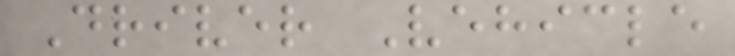Driver Vehicle
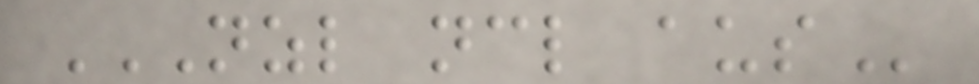NZL NCL AUS
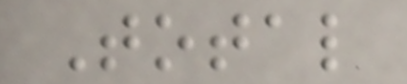Total
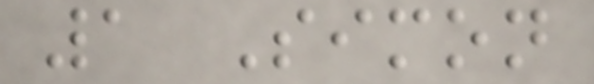1 Simon
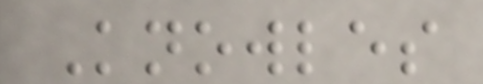Knowles
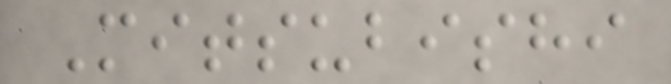Mitsubishi
